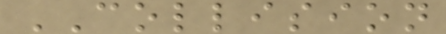COLLISION
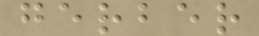gerber
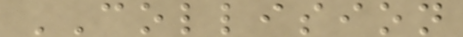COLLISION
